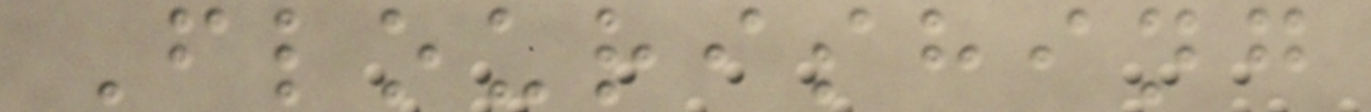Flourishing
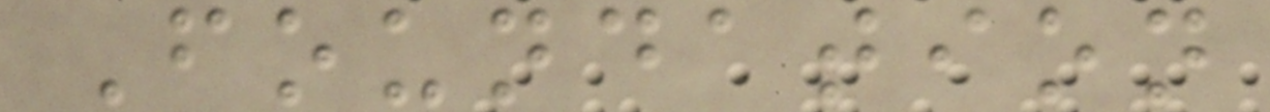Foundation
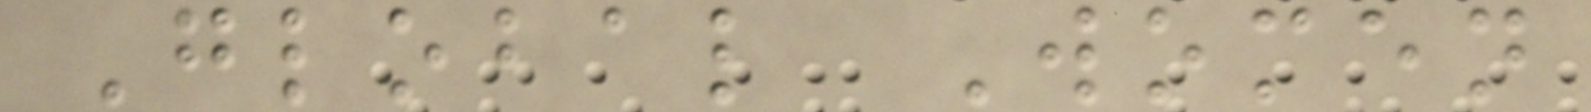Global Women
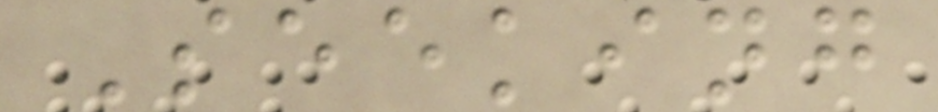Seeking
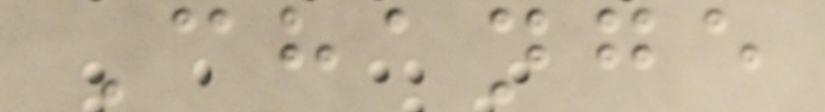Change
